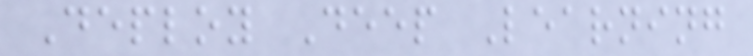Deploy Deep Learning
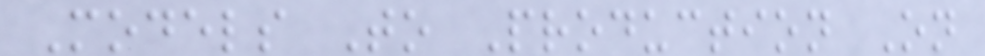Models To Production On
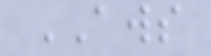AWS
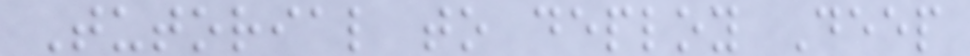Tutorial to deploy Deep
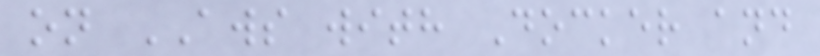on AWS with Docker and
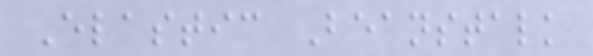Elastic Beanstalk
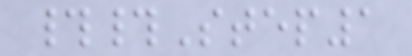##Step1
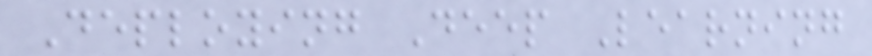Deploying Deep Learning
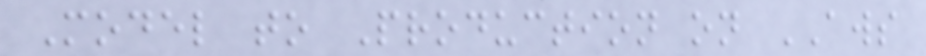Model to Production on AWS
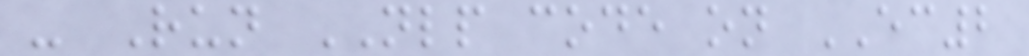- Run NLP code on EC2
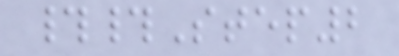##Step2
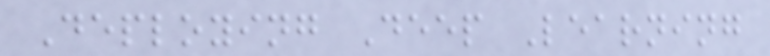Deploying Deep Learning
